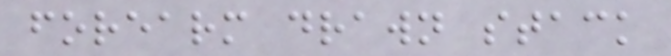forearm drawn stack
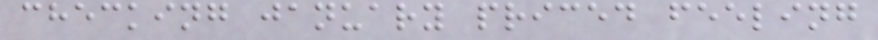checking january priced feeling
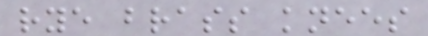rye brass knees
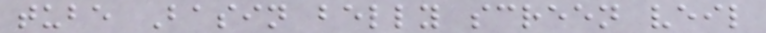tube Basin belly screen veil
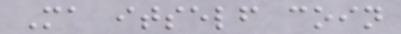Ma itself coin
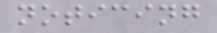noticing
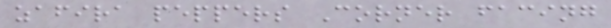zafira peppers Corner facing
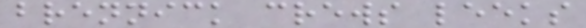brennick crews leeks
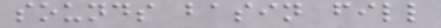sounds basin fill
